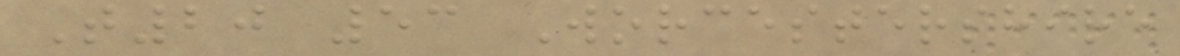T20 53 Worcestershire
